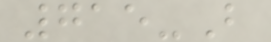715-B
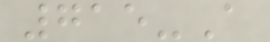715-A
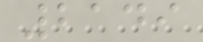2149
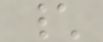\
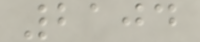2104
